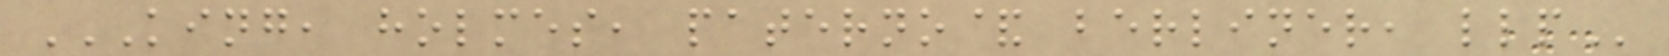KING, HOLMES, PATERNO& BERLINER, LLP
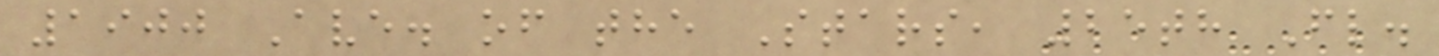1900 Ave. of the Stars, 25th Fl.
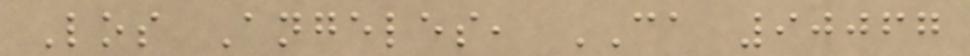Los Angeles, CA 90067
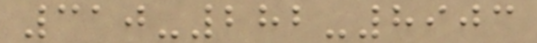310-282-8903
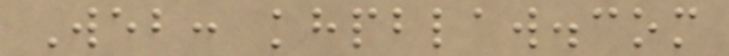Web: khpblaw.com
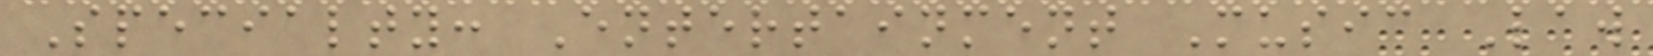Specialty: Entertainment Music Law
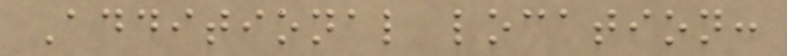Additional location:
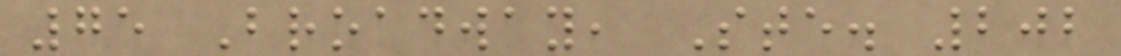75 Broadway, Ste. 202
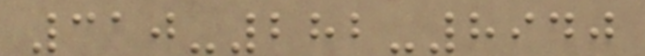310-282-8940
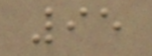95
